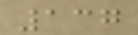137
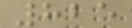825
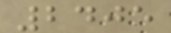2405
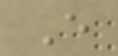E
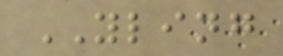YLING
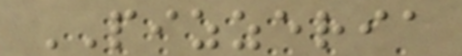PIZZERIA
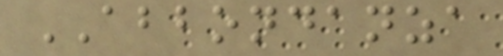ABBONDANZA
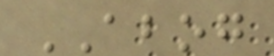ABOG
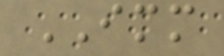IMM
